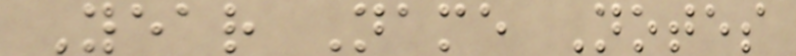Year Name Notes
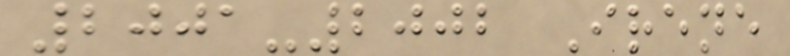2001-2002 Irene
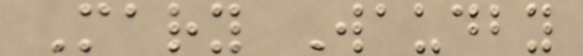Mary Waudby
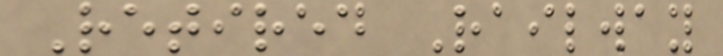Retired Railway
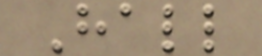Hall
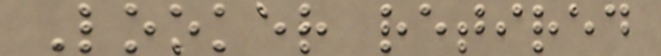Looker retired
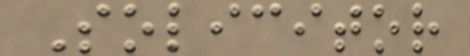Solicitor
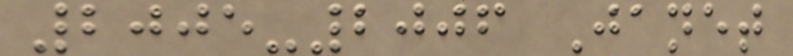2005-2006 Janet
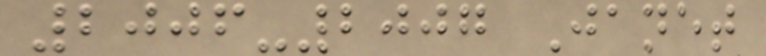2006-2007 Janet
